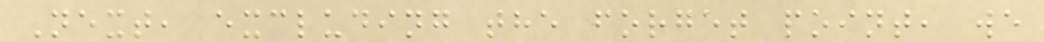Next, excluding the forget point, we
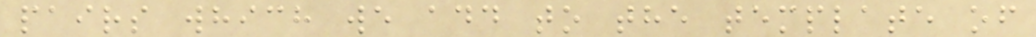pairs which we add to the template of
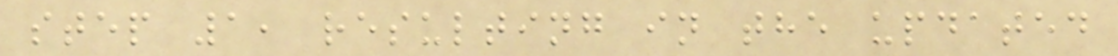step 1, resulting in the updated
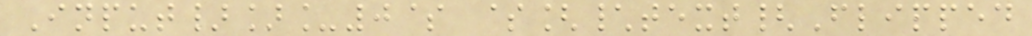Input}]_0$ $[\text{Flipped
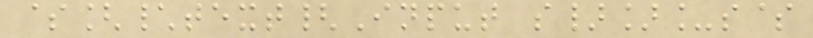$[\text{Input s}]_s$
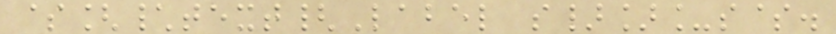$[\text{Label s}]_s$.
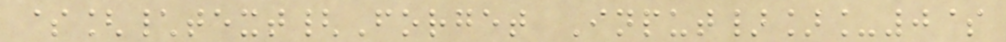$[\text{Forget Input}]_0$
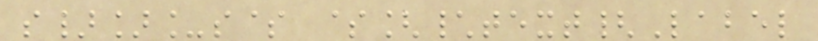s}]_s$ $[\text{Label
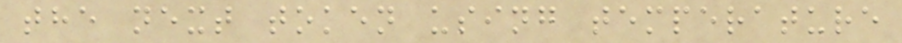the next token using temperature
